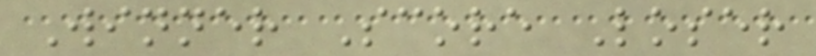Winner Score Loser
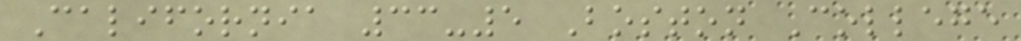California 33-5 Boston College
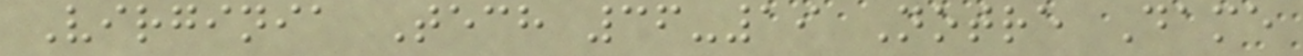Virginia Tech 36-19 Notre Dame
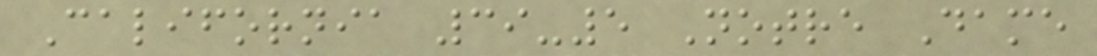California 39-5 Notre Dame
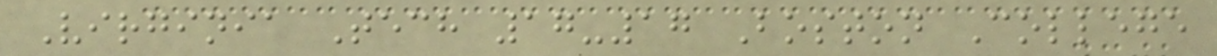Virginia Tech 17-17 Boston College
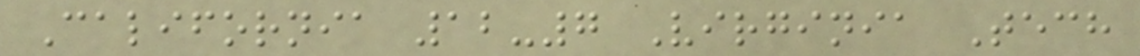California 12-7 Virginia Tech
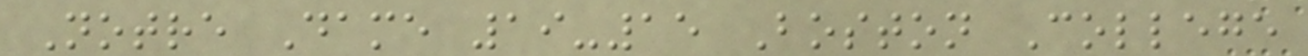Notre Dame 19-15 Boston College
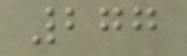277
